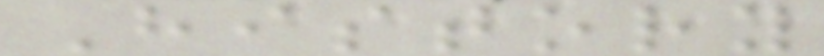History
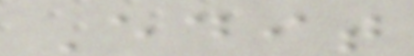Edit
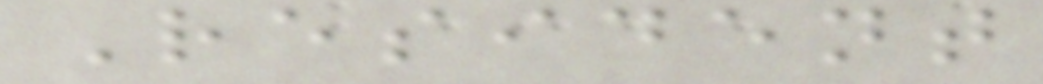Resident
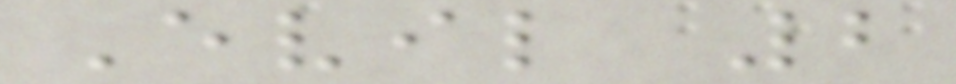Evil 2
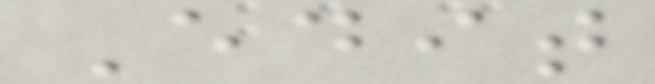Edit
